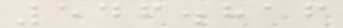546.816
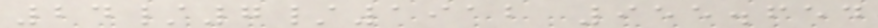24/7/1912 955.654
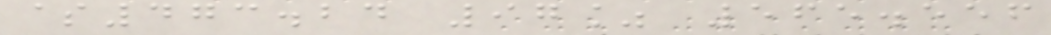$473.24 97% 565.556
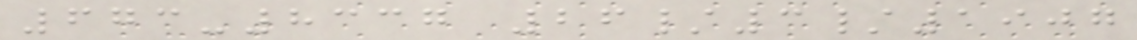673-8337 26/3/1907
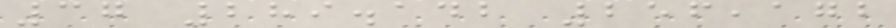37 289.142 256,172
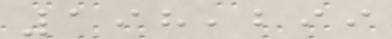198,299
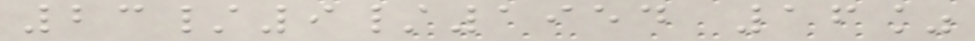23/9/1954 16%
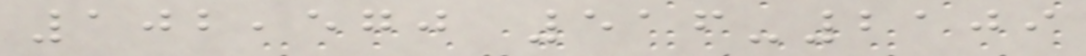102,570 516-2109
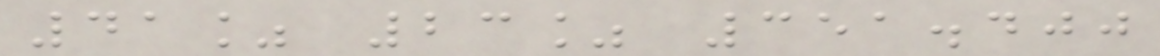41% 23% 351.400
